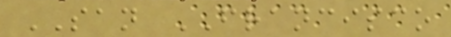SAN FRANCISCO
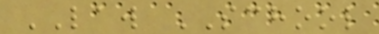LAW SCHOOL
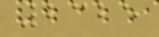2325
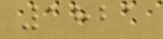1821
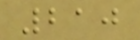210
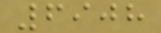6908
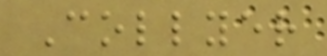Collyer
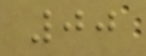00
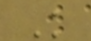K
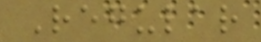Regular
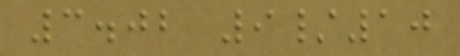3.02 9/10
